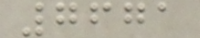7671
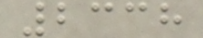2338
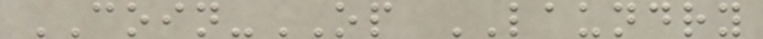COIN-OP LAUNDRY
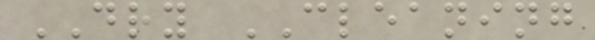DRY CLEANING
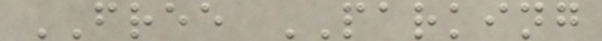FREE PARKING
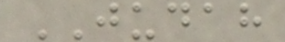JUDAH
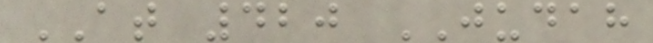AT 420 JUDAH
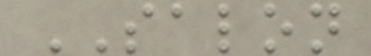SALON
